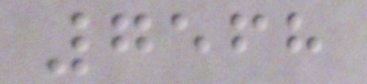7568
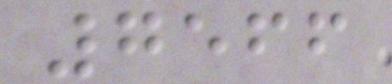7566
